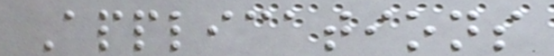Applications
